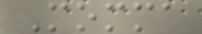Momma
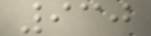930
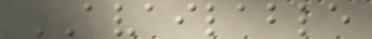AVAILABLE
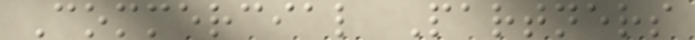Commercial Partners
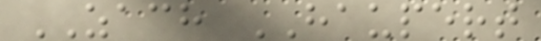ZACH HAUPERT
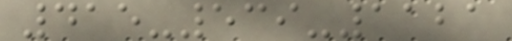415-539-1121
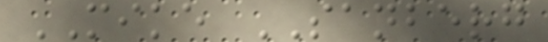MIKE SANBERG
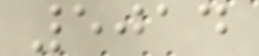5014
